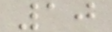10
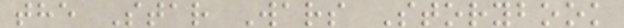the Star Wars Storybook
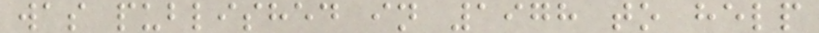was published in 1978 to help
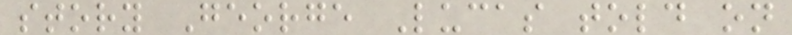story George Lucas told on
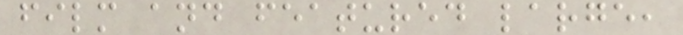film and featured large,
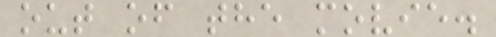out of the movie.
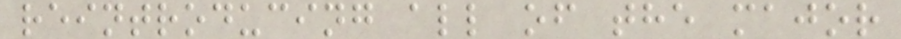reintroducing all of the major
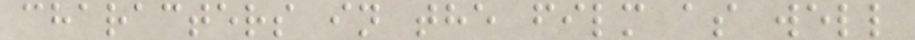characters in the film as well
